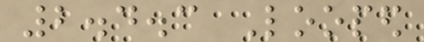2.4.3 Looped
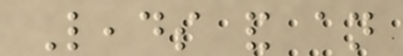Leads and an
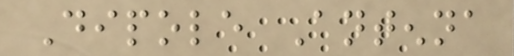Dipole Antenna
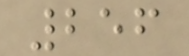256
